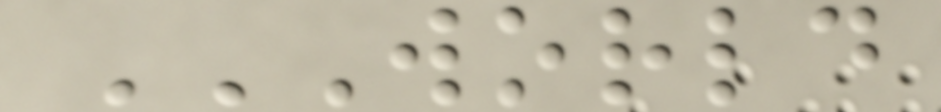WORLD
